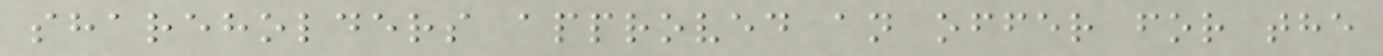shareholders approved an offer for the
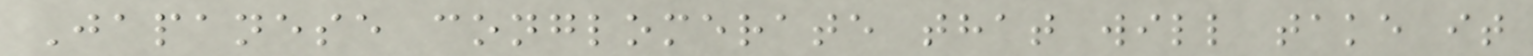Japanese conglomerate that will take it
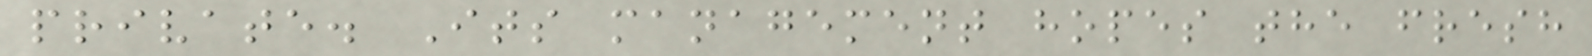private. Its management hopes the fresh
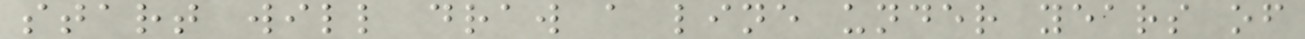start will draw a line under years of
